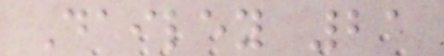Dailey 21
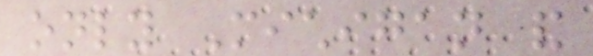only Michigan and
